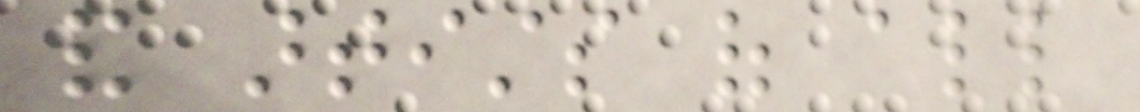and artists of all
